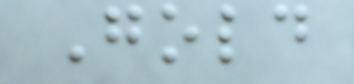Gold
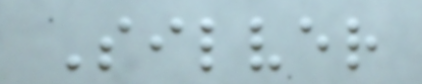Silver
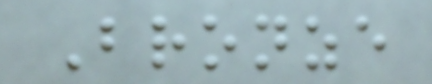Bronze
